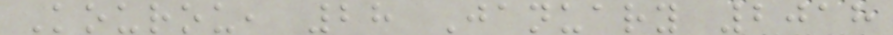Kourou, 28 January 2018
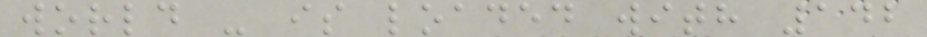world - is loaded with 142
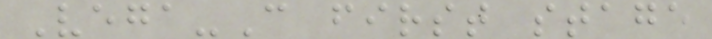Vega-C first stage
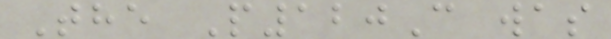The P120C was
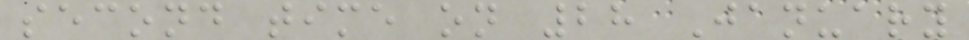second time on 28 January
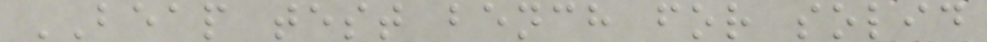BEAP test bench for solid
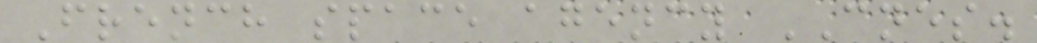French space agency CNES.
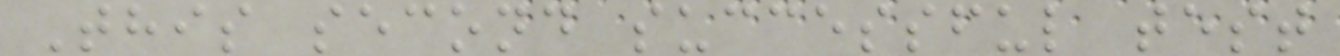This second successful test
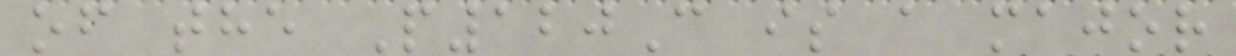of the P120C is a major
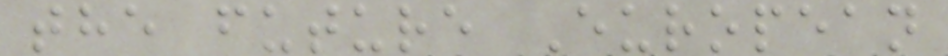the future European
